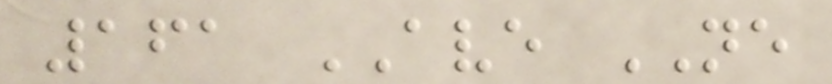161 AVE NE
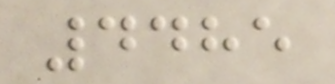4485
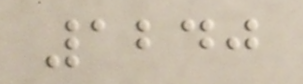1240
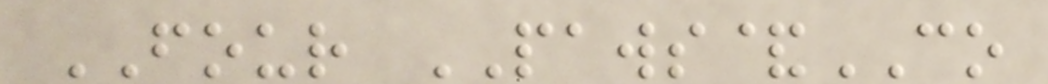FOUR PAWS&CO
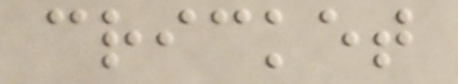cricket
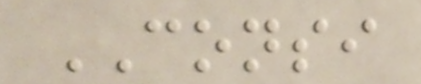CONSI
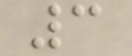3
